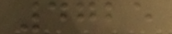4725
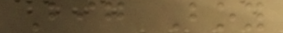Big Boy
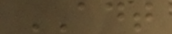ADT
